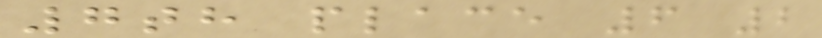7th place 6 2
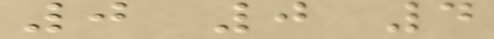0 0 4
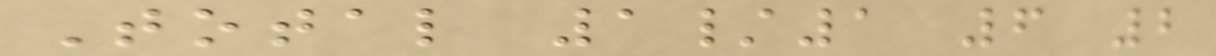Total 1/1 6 2
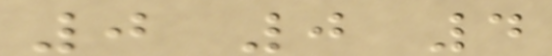0 0 4
